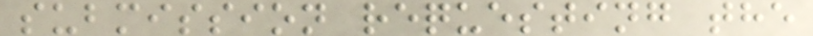submission requesting the
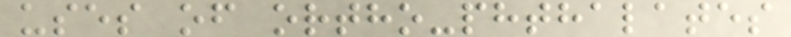uses of ortho-phthalates
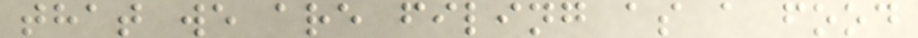that we are filing as a food
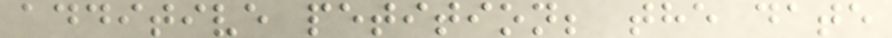additive petition; the date
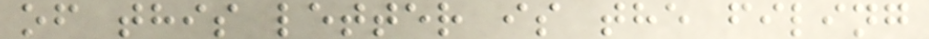of this letter is the filing
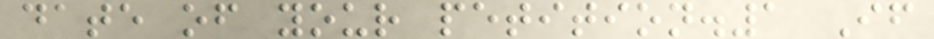date of your petition.1 If
